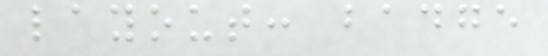layout: badge
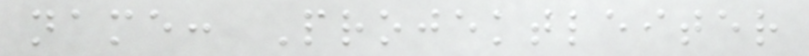name: Projektleiter
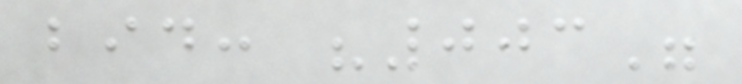bid: "003"
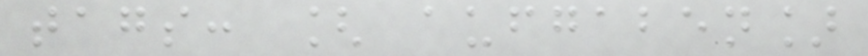tags: [ aufgaben]
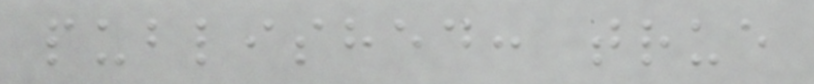published: true
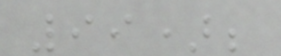99);
